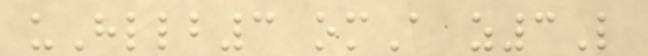uHllb3 omA z3L
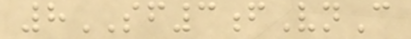8SF3fVnC
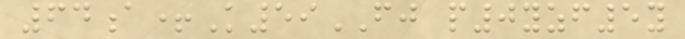64a+K59FJ p0yzf5y
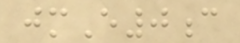jmE0c
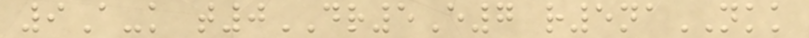9A-k t0DR5E7 r5naNKK
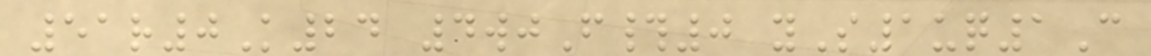51r0K24 4wjF#0 yS1uq1C
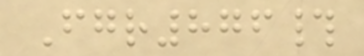Fgr876#
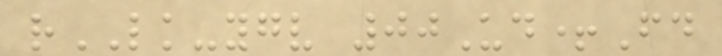rLK-ygv 00Ud+Fd
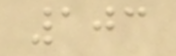103
